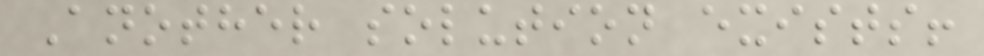Another solution exists!
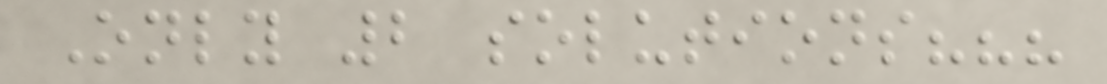Only 2 solutions???
